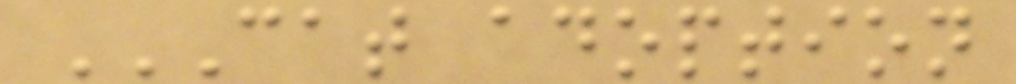CAT ADOPTION
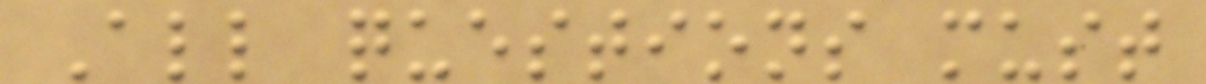All questions must
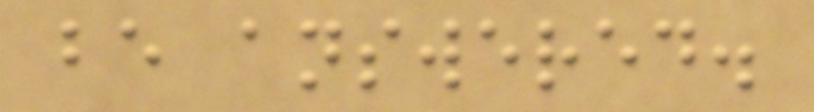be answered.
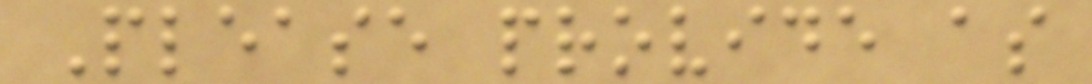Please provide as
